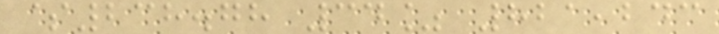$238.78 34% 821,243
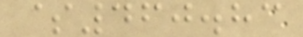$460.83
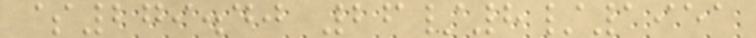$279.40 26/8/1951
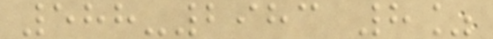588-2983 8%
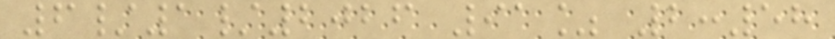6/1/2026 91% 2:58
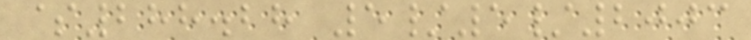$288.28 5/5/2003
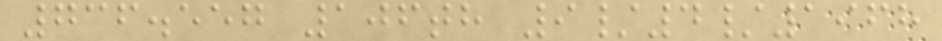736.557 106th 9/4/1968
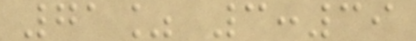71% 3:39
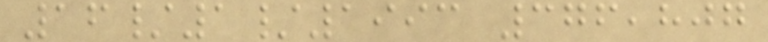16/1/1993 376,807
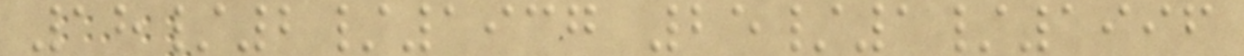18/2/1937 25/1/1996
